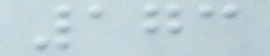173
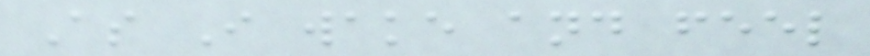As I wake and feel
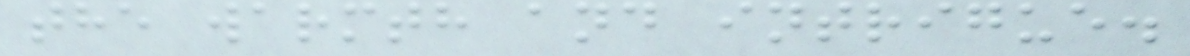the warmth and intrigue.
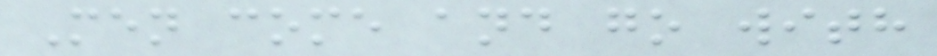Men come and go with
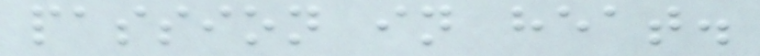passion in heat.
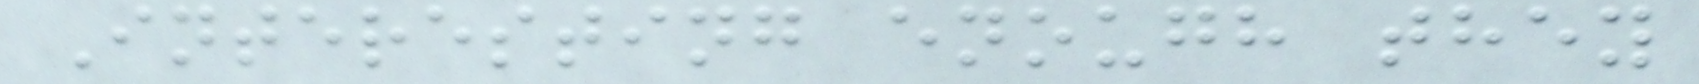Interesting enough they
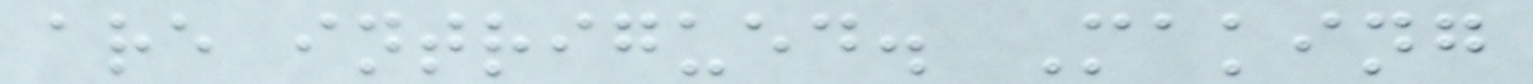are intrigued. Making
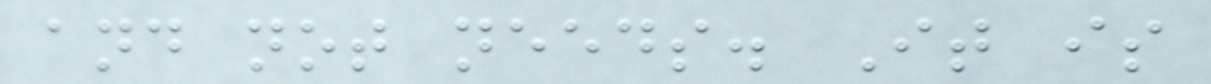and not needs. It is
